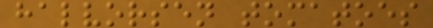halvorsen tomatoes
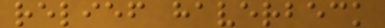relief haverbeck
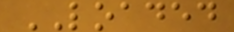LOADED
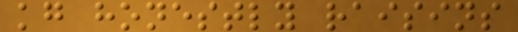kg honestly raisins
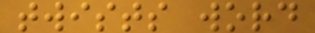twists word
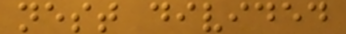nest divided
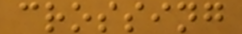crossing
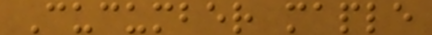Cucumber maple
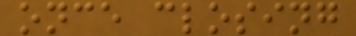once closing
